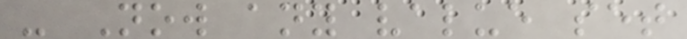- Now any value set
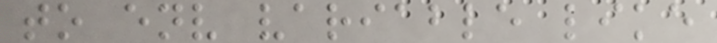to env variable like
